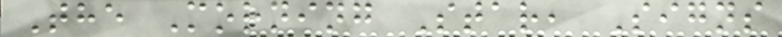The Morning Star, Signs
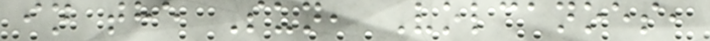in the Sun, Volcanoes,
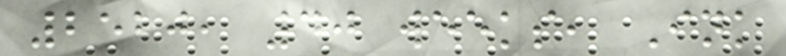2520, 40 weeks, Ink
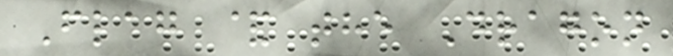Flag & the Dragon
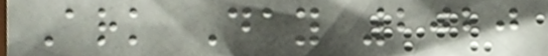Ark Day 2020
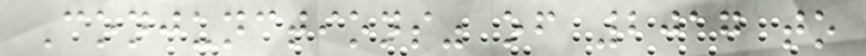Conjunctions" of 2017 to
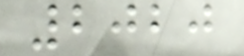2020
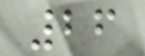26
